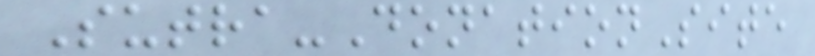Sutra-DonationSite
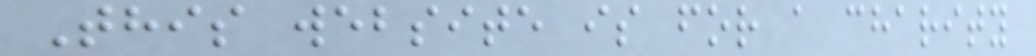This website is for a charity
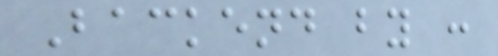Backend by :
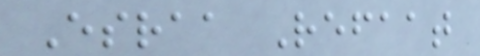Esraa Refaat
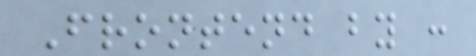Frontend by :
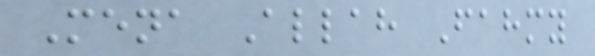Mena Allah Fahmy
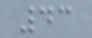43
